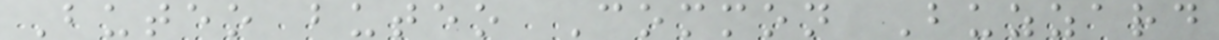Buteo buteo Common Buzzard
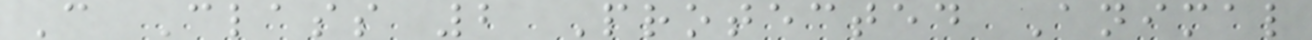C Class 2 Protected Animal
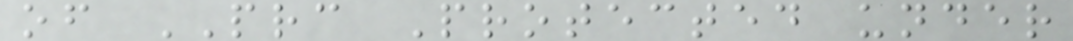of PRC Protected under
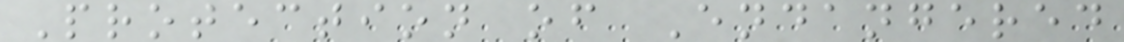Protection of Endangered
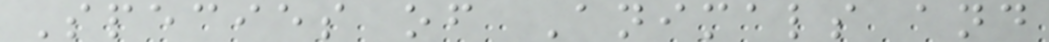Species of Animals and
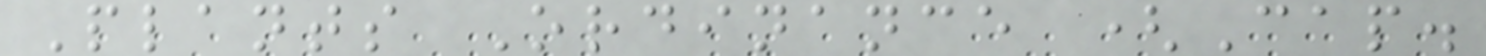Plants Ordinance (Cap.
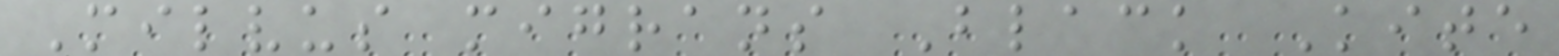Milvus migrans Black Kite
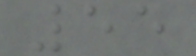55
